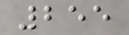255
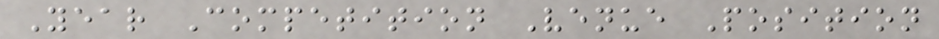Year Competition Venue Position
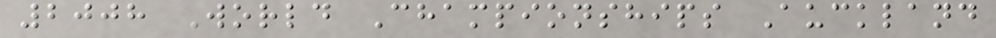2008 World Championships Auckland
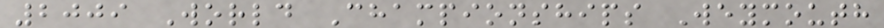2009 World Championships Weymouth
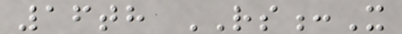16th RS:X
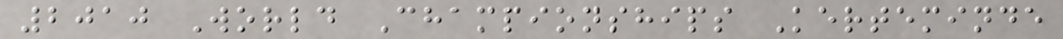2010 World Championships Kerteminde
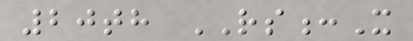20th RS:X
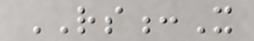RS:X
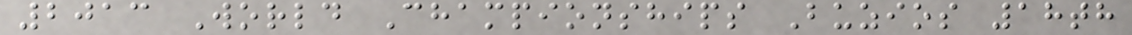2013 World Championships Buzios 18th
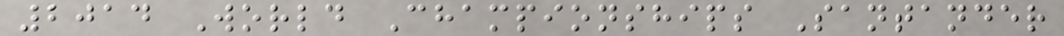2014 World Championships Santander
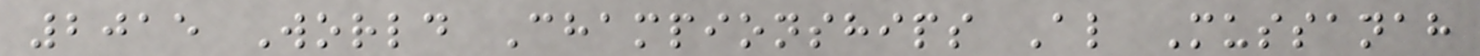2015 World Championships Al Mussanah
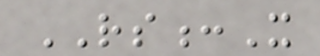RS:X
